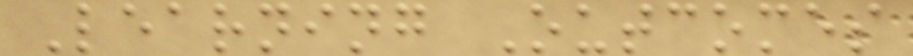Learning Outcomes
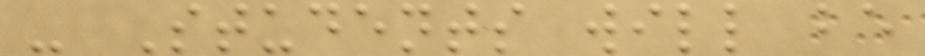- Students will be
